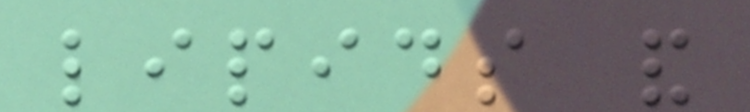lipids and
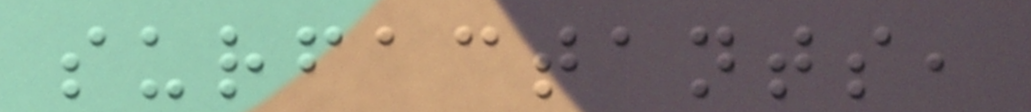surfactants,
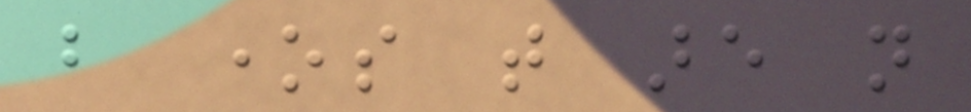but ones that are not
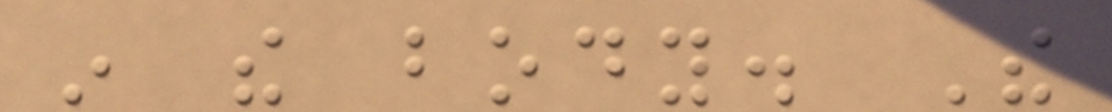in the body. The
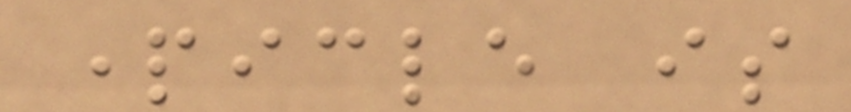particle is
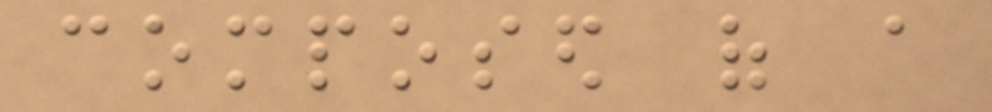composed of a
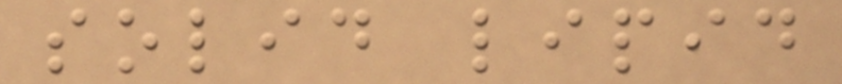solid lipid
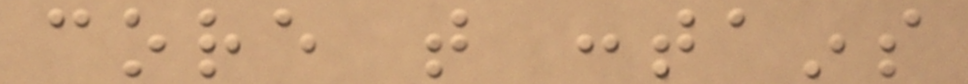core that contains
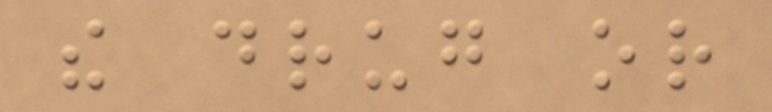the drug or
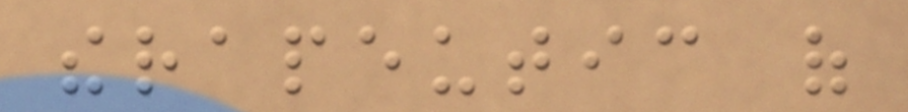therapeutic of
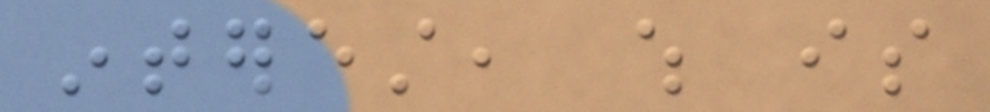interest, which is
